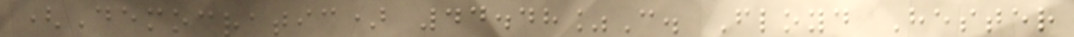(Democratic) 44.48%C. Floyd Hester
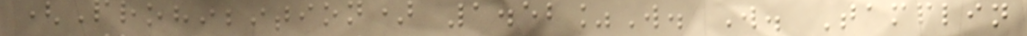(Prohibition) 1.52%W. W. Tamplin
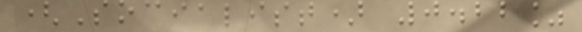(Socialist) 0.22%
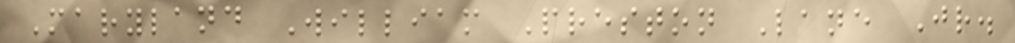Maryland William Preston Lane Jr.
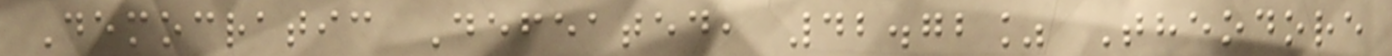Democratic Defeated, 42.72% Theodore
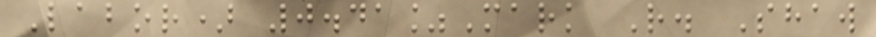Labor) 0.41%Mark R. Shaw
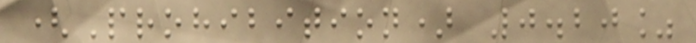(Prohibition) 0.20%
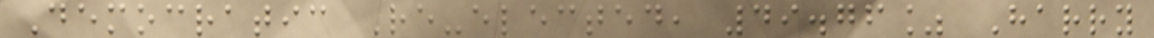Democratic Re-elected, 49.76% Harry
